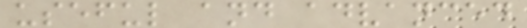useful and advanced
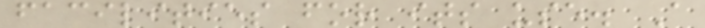facilities for its use. A
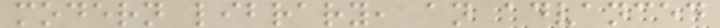modern library, an advanced
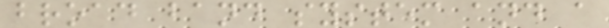broad band system and a
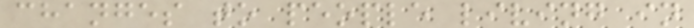changes to people living in
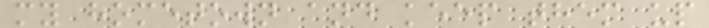my hometown and keep them up
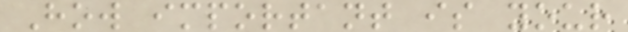How important is your
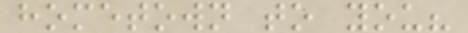hometown to you?
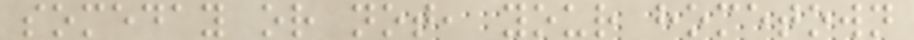someday or not, your hometown
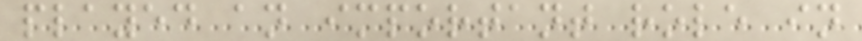played an important role in
